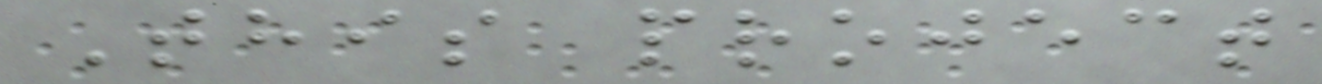This project
